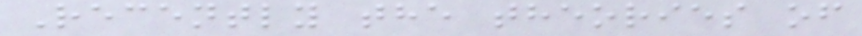Recently the theories of
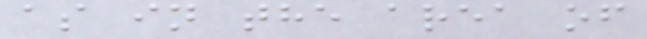as in the area of
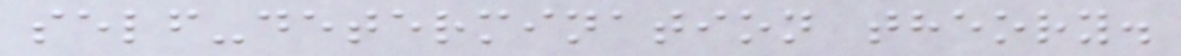self-determination theory.
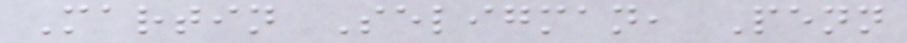Martin Seligman, Penn
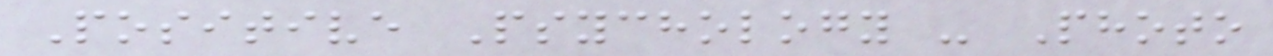Positive Psychology - Photo
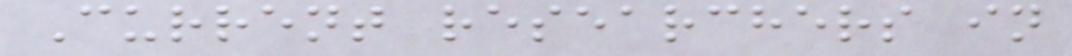Current researchers in
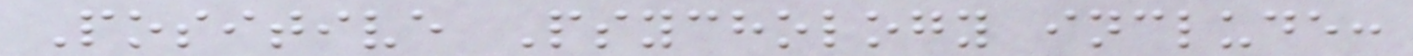Positive Psychology include:
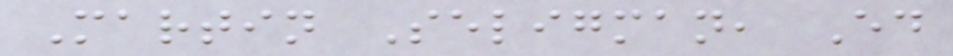Martin Seligman, Ed
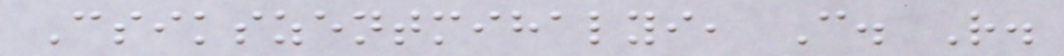Csikszentmihalyi, C. R.
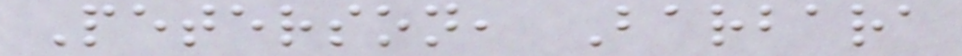Peterson, Barbara
